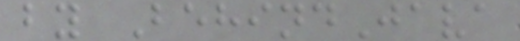by BehindJava
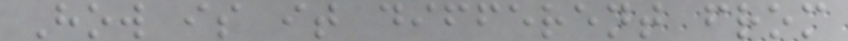How is it different from
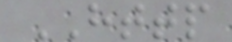HTTP
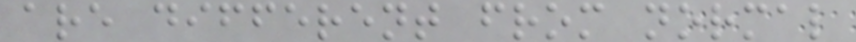are different from normal
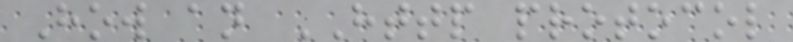How an HTTP protocol
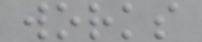works
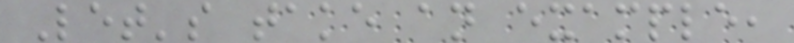Let's take an example,
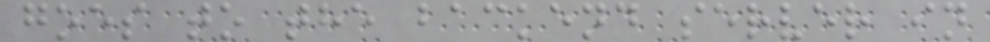goes to the backend server in
